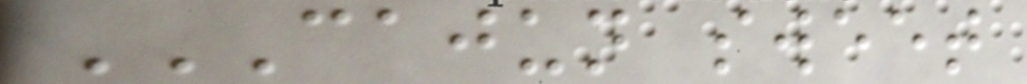CAJUN SWEET
